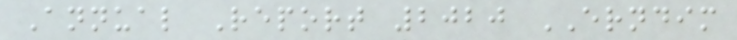Annual Report 2020 ERNDIM
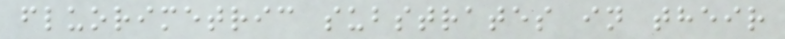fluorimetric substrates in their
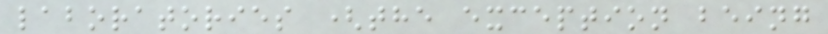laboratories (the exception being
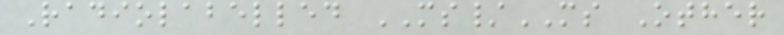Radiolabelled MS/MS Other
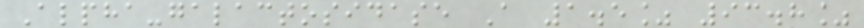Alpha-galactosidase A 1.5% 93.8%
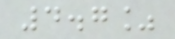4.7%
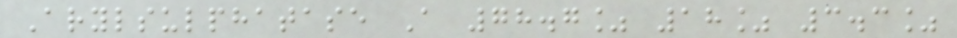Arylsulphatase A 78.7% 18% 3.3%
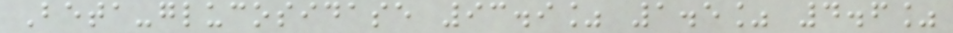Beta-glucosidase 93.9% 1.5% 4.6%
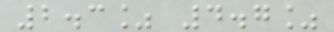2.3% 4.7%
